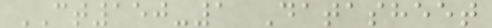CT150-1 Datasheet
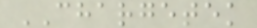CHARGETEK
